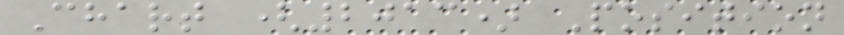Chart (2013) Position
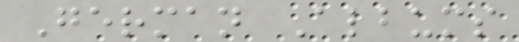German Albums
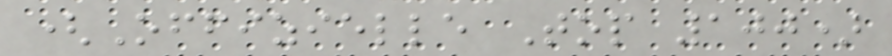(Offizielle Top 100)
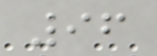96
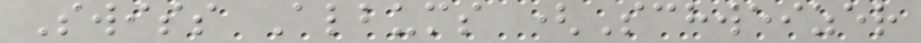Swiss Albums (Schweizer
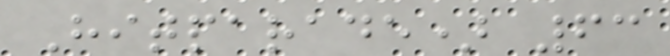Hitparade) 63
